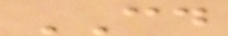CD
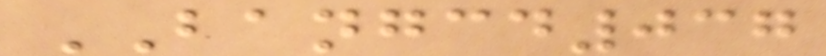BANGCD037
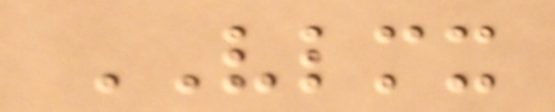VLMX
